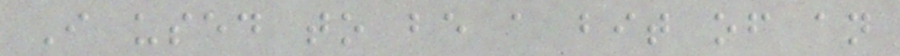I used to be a bit of an
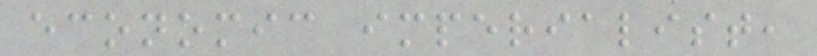economic imperialist,
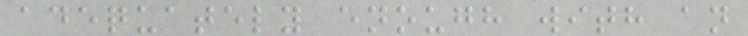adequately enough with an
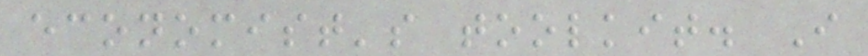economist's toolkit. I
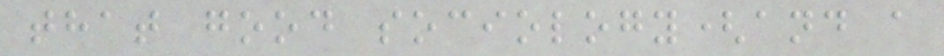that good sociology(and a
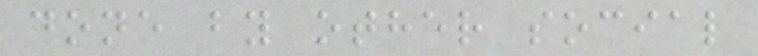done by other social
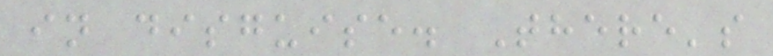in disguise. There's
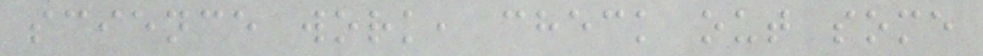science work, check out some
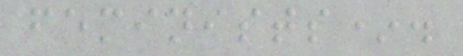feminists*.
